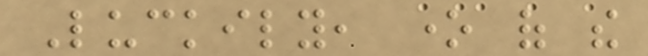Luckily, one of the
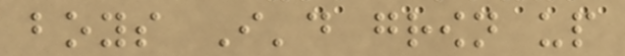boys I'd grown up
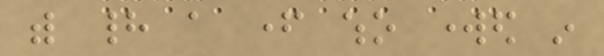with had a father who worked in
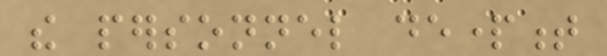the personnel department
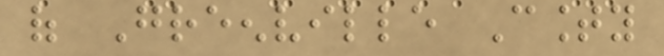of Greenville County
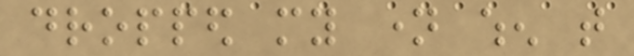dropped my name when that
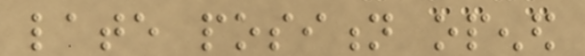late position opened
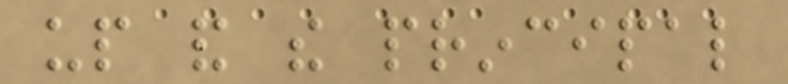up and the principal
